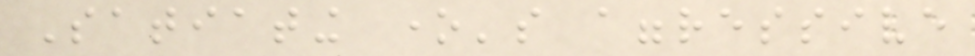Satiating one's aggressive
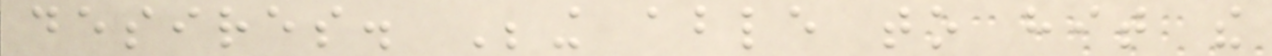desires. Being able to hit the
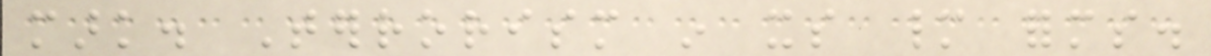mark. Terrorism in its many forms.
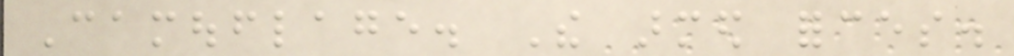Camouflage. The armed forces.
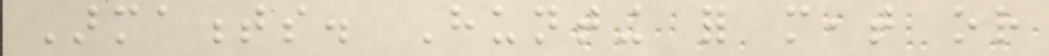Armaments. Hunting for meat or
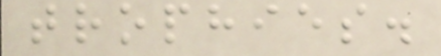trophies.
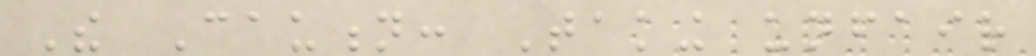The Caution: Taking unfair
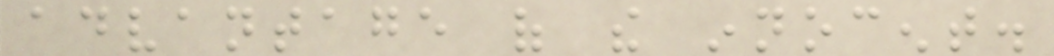advantage of the innocent.
